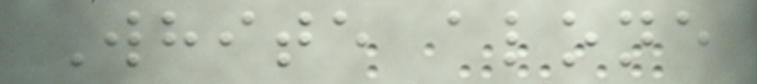White alone
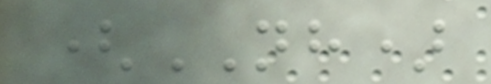(NH)
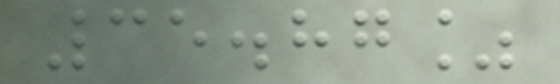35.87%
